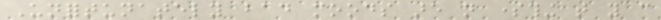Unfortunately bad moods are not something that you can
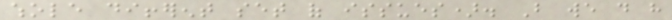whole different set of issues). But we do have
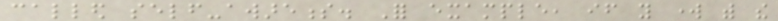called self-awareness. For example, if you work with the
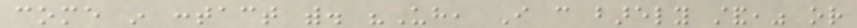come in contact with. "Uh, I can barely stand," or
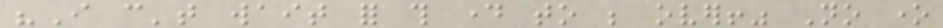"I can't wait for this day to be over!" No one
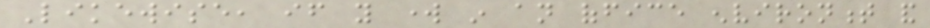Likewise, if you work in an office environment and
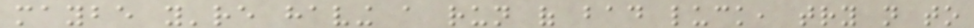maybe you're having a run of bad luck, try not to
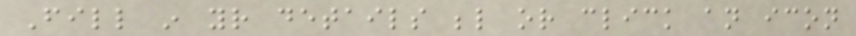Fill in your details below or click an icon
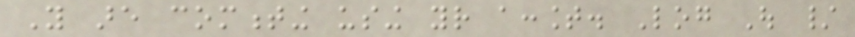You are commenting using your account. Log Out /
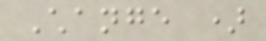Change )
